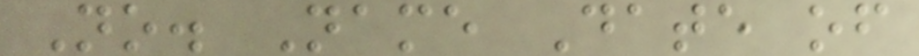No. Name Date of
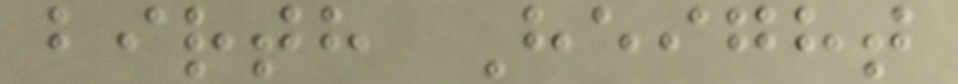birth Height
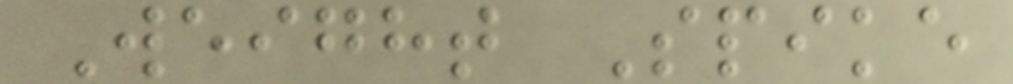Weight Spike
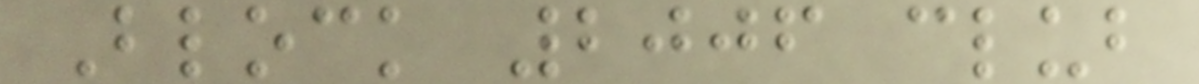Block 2006 club
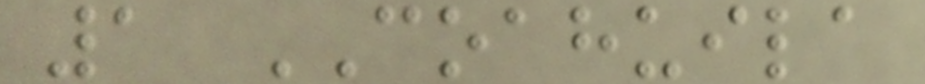1 COAHUILA
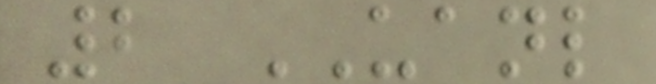2 UANL
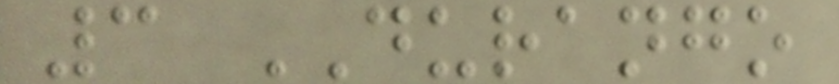3 DURANGO
